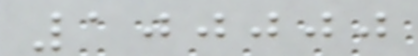100000
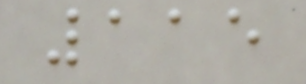115
